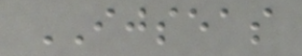IJSEAS
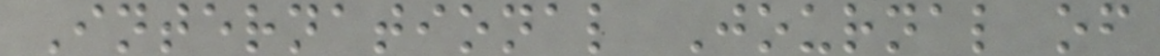International Journal of
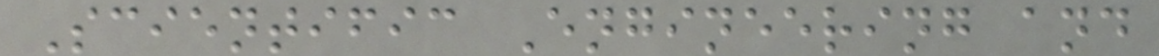Scientific Engineering and
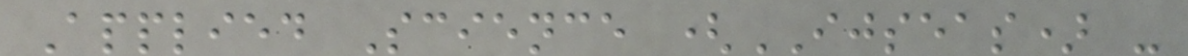Applied Science (IJSEAS) -
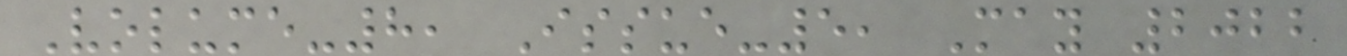Volume-8, Issue-5, May 2022
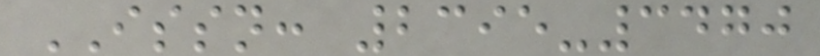ISSN: 2395-3470
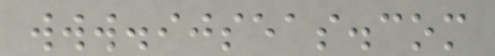www.ijseas.com
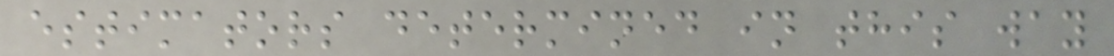estimators determined in this way
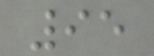95
